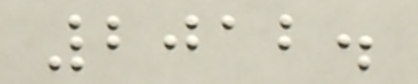2012.
